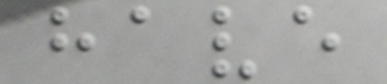have
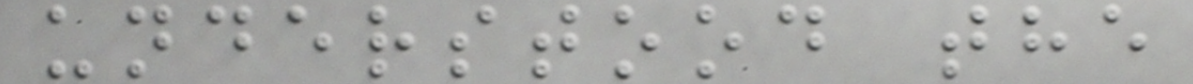understood the
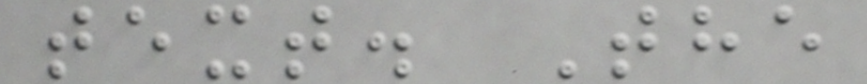text. The
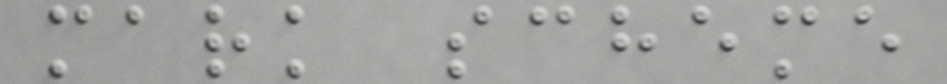mark scheme
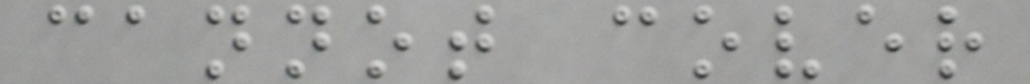cannot cover
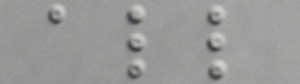all
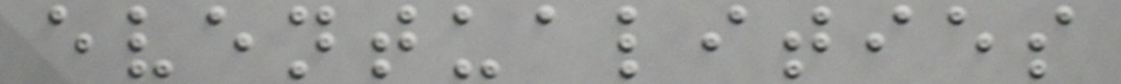eventualities
